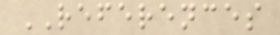REFERENCES
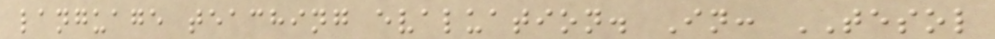language teaching evaluation. In: TESOL
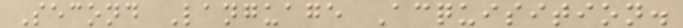Second Language Acquisition.
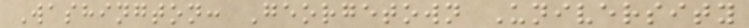Washington: Georgetown University
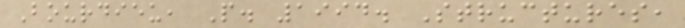Bourdieu, P. 1994. Structures,
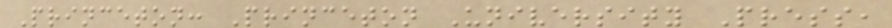Princeton: Princeton University Press,
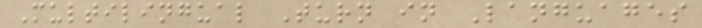Multilingual Turn in Languages
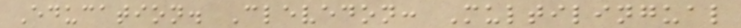Education. Clevedon: Multilingual
